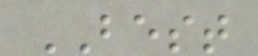BEST
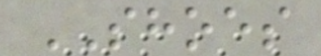SHOES
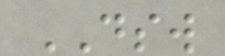DSW
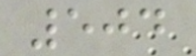504
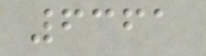6361
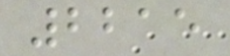2215
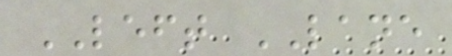LEFT LANE
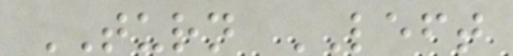TURN LEFT
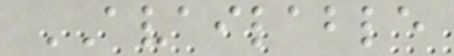AVAILABLE
